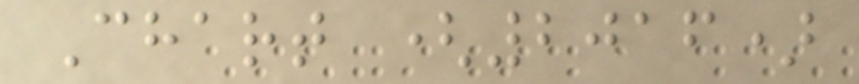Chart (2016)
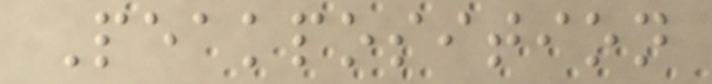Peakposition
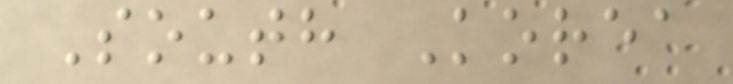South Korea
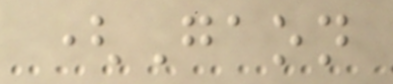(Gaon
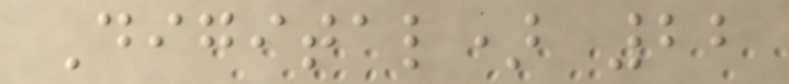Digital) 22
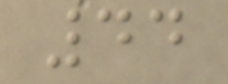44
